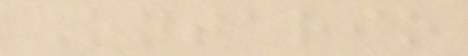Ontario
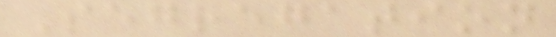Segregation
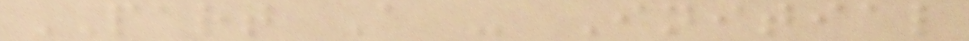PART A - Initial
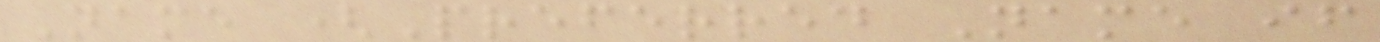Name (Preferred Name if
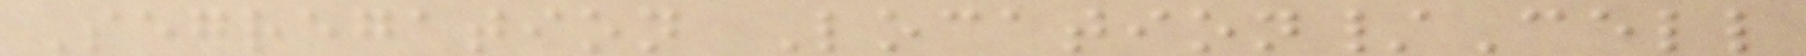Segregation Location/Cell
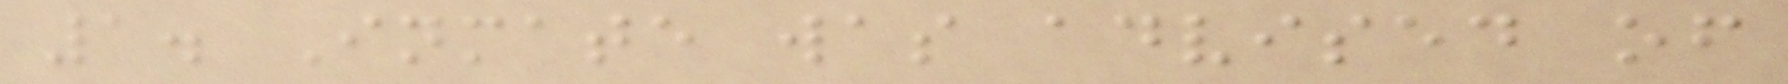1. Inmate was advised of
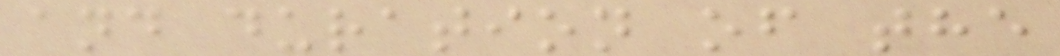and duration of the
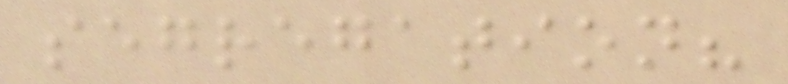segregation?
